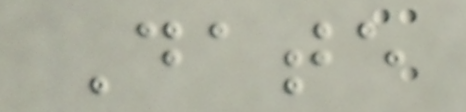Date
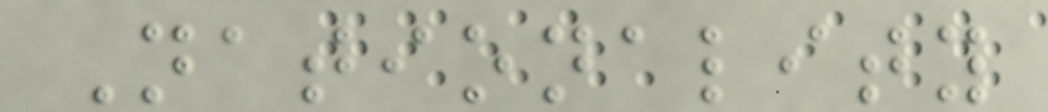Nationality
